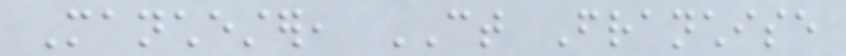Manchester, CT Franchise
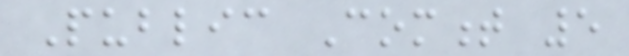Public Comment 5
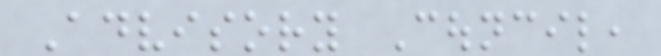Advisory Council,
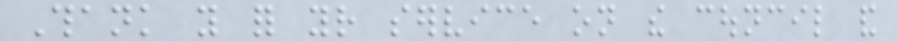Thank you for your service on the council and
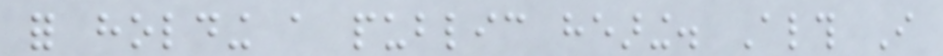for holding a public hearing. Although I
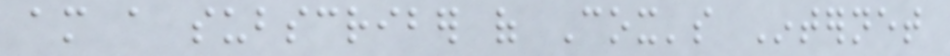am a subscriber of Cox's Internet
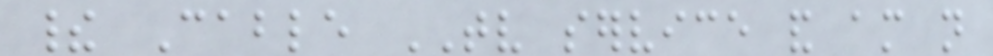their Cable TV service and am not
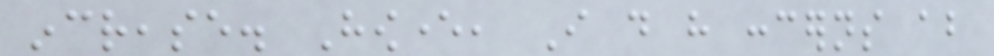increase. However, I do have concerns about
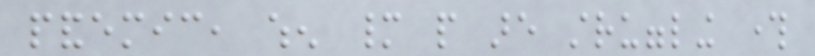pandemic, when many people are struggling through
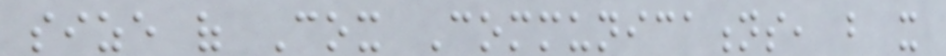size of Cox Communications, but it
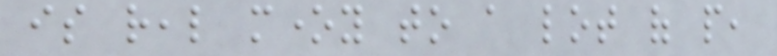is real money to a lot of people,
